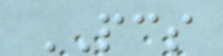PCS
